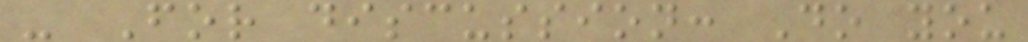- For discussion: Do you
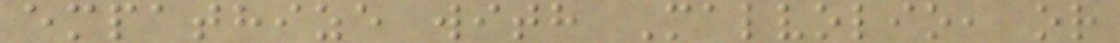empathize with Malvolio, or
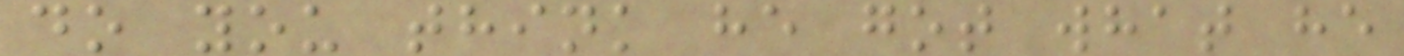do you think he got what he
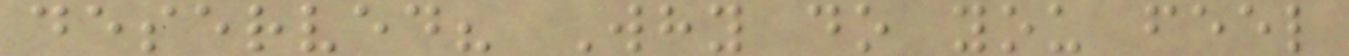deserved? Why do you feel
